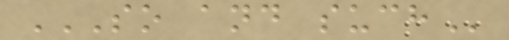SO AND SUCH
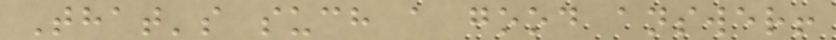That's such a good answer!
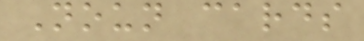Noun cards
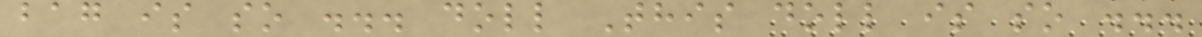bag is so ... doll This doll is so ...
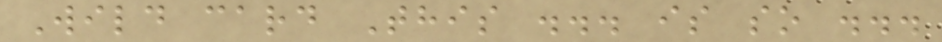Wild card This ... is so ...
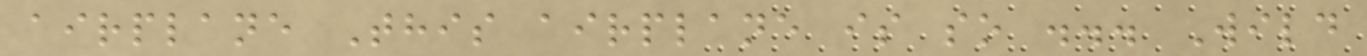airplane This airplane is so ... Wild
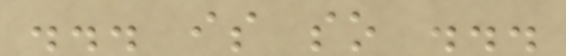... is so ...
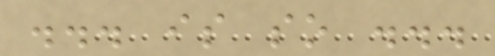... is so ...
